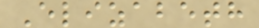Elizabeth
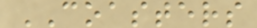COASTERS
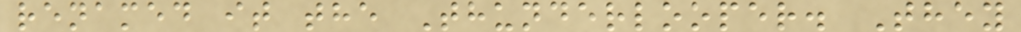renamed it the Thunderlooper. They
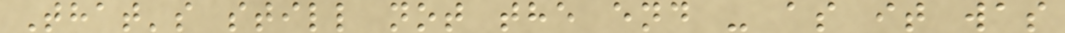That's still not the end - as it was
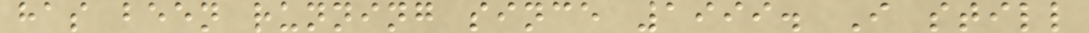has been running since 1999. I still
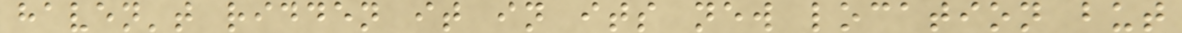haven't ridden it in its new location but
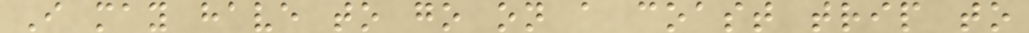I may have to go on a coast trip to
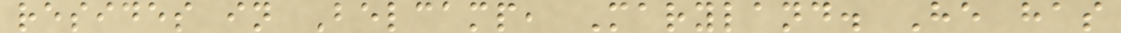resides in Belcamp, Maryland. He has
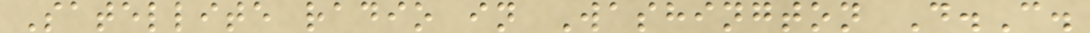Satellite radio in Washington D.C.
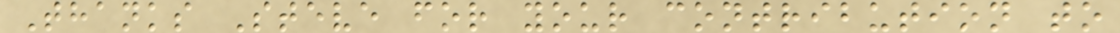Thanks Steve for your contribution to
